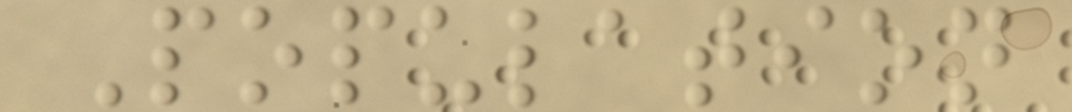Population
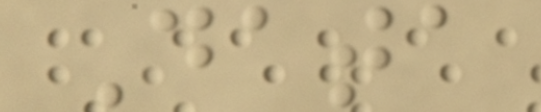Data
